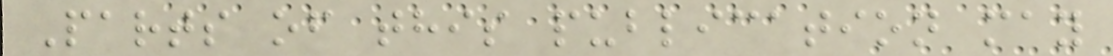Parts of this publication may
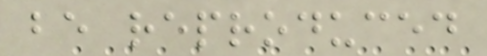be reproduced
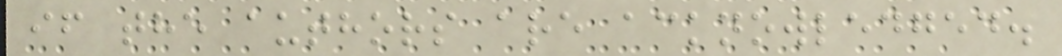if the authors are acknowledged.
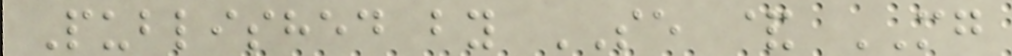Published by SE & MG
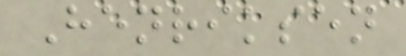Henriksen
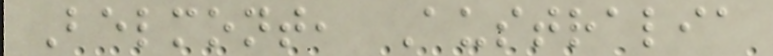Belmont, Australia
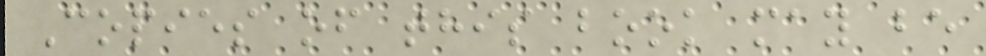Copies of this book may be
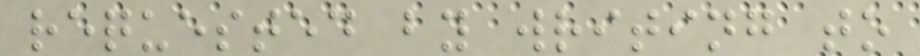requested by writing to
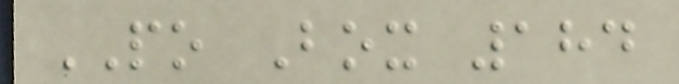PO Box 184
